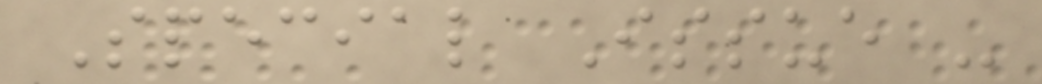Special Issue -
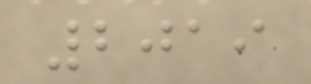2019
